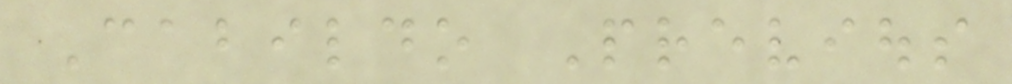Cabildo Previous
